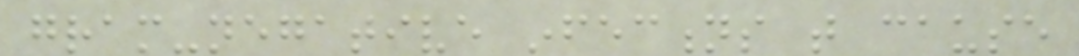gram-negative infections that cause
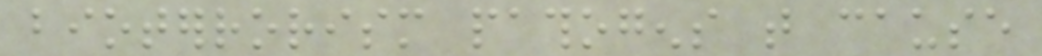bioterrorism pathogens that cause
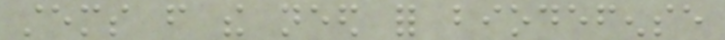stems from the need for biodefense
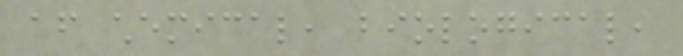after chemical, biological,
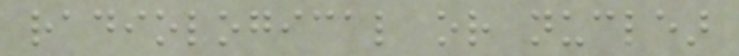radiological or nuclear
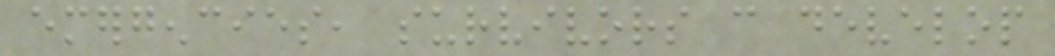emergencies, survivors can develop
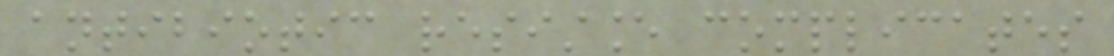antibiotic resistance complicates
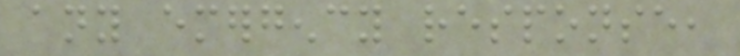any emergency response,
